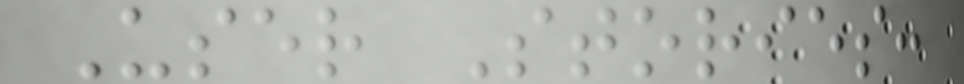User Stories:
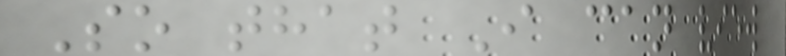So that I can view
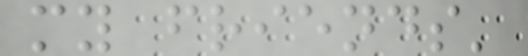my friends'
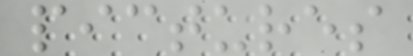pictures
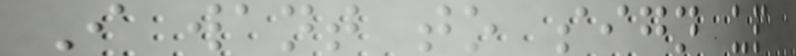I want to sign up
